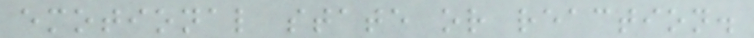emotional state or reaction.
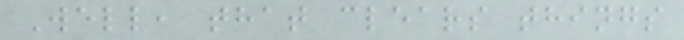Well, that clears things
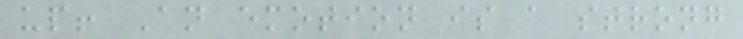up! An emotion is a strong
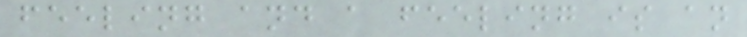feeling and a feeling is an
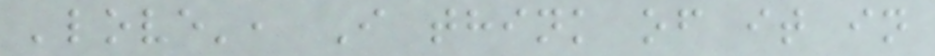'love', I think of it in
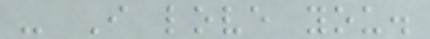- I love you.
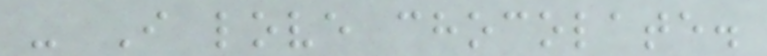- I love chocolate.
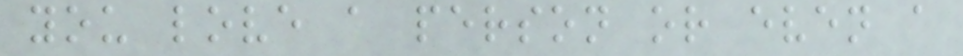you love a person or even a
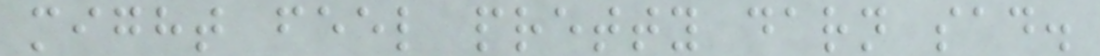might feel pretty darn sad.
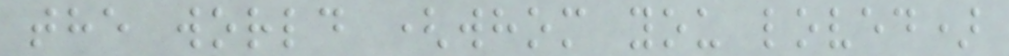the world (whom you loved)
